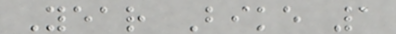Year Bike 1
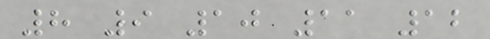8 9 10 11 12
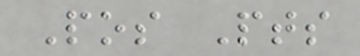Pos Pts
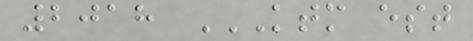2018 KTM EST
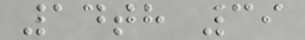14th 39
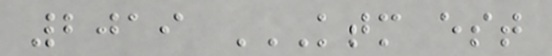2019 KTM EST
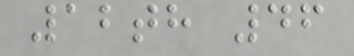12th 46
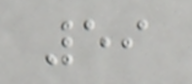59
